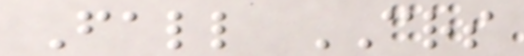Fall CRS
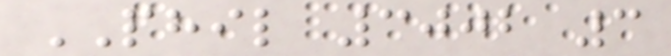PHIL 3002 3
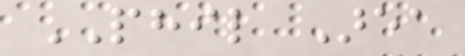PHIL Area
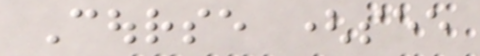Course (see
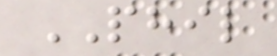PHIL
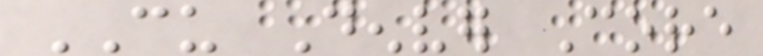CU Denver Core
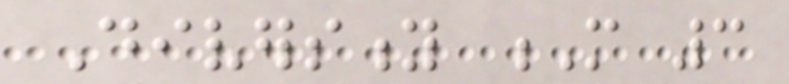Diversity M 3
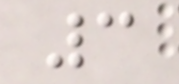3
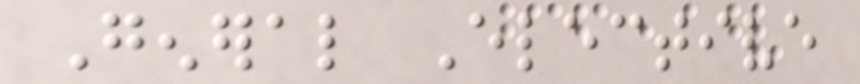General Elective
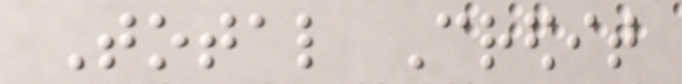Total Credit
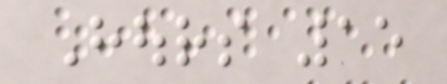Hours 15
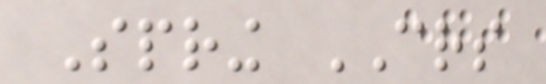Spring CRS
